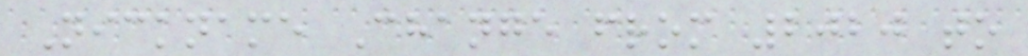Nickname Change from 2020 to
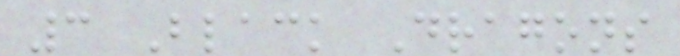3 Black Dragons
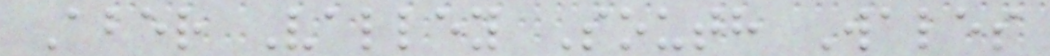Aber Valley South Wales
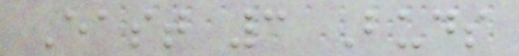East 3 Buds
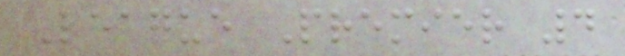League Premier 4
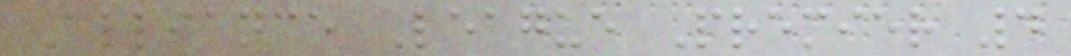Alliance League Premier 4
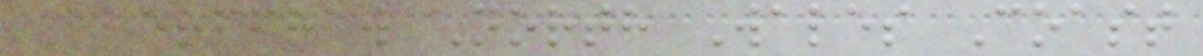Aberffraw North Wales Coast
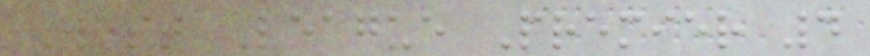West League Premier 4
